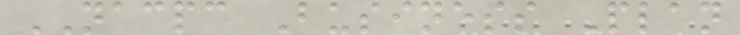NACPC Business Plan
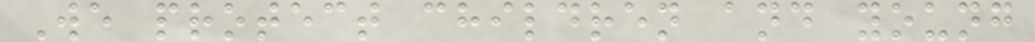We protect children and young
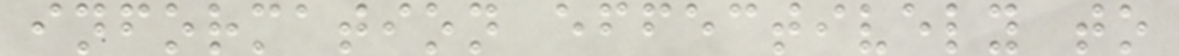information effectively to
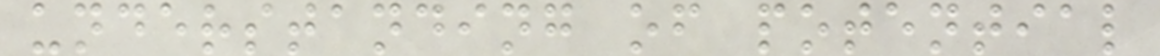understanding of potential
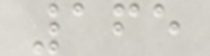165
